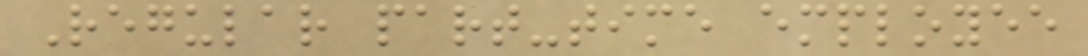Regular part-time employee
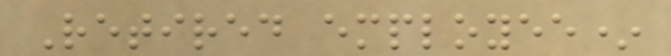Retired employee*
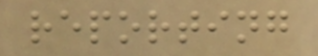reporting
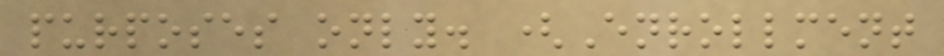purposes only. (Enrollment
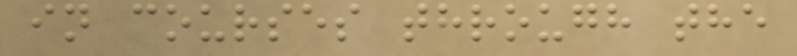in courses through the
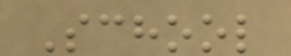School
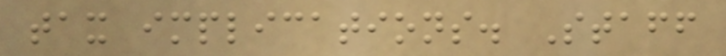tax implications. Staff
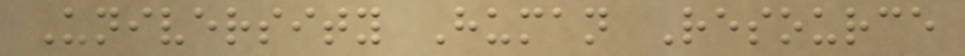University Human Resource
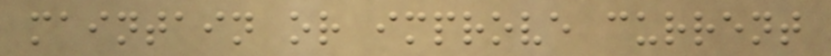maintain or improve current
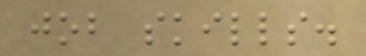job skills.
